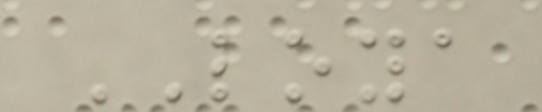LOYA
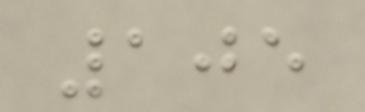105
